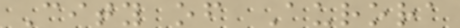City of Aurora
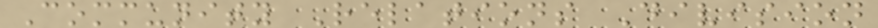Community Relations Division
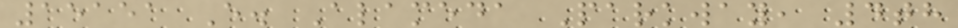15151 E. Alameda Parkway, 4th
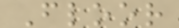Floor
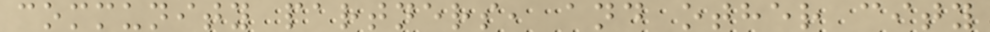community partners, and other city
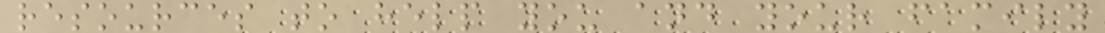resources to help you and your family
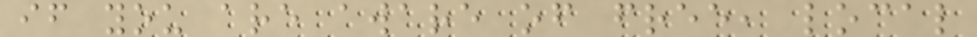if you are aware of free, local
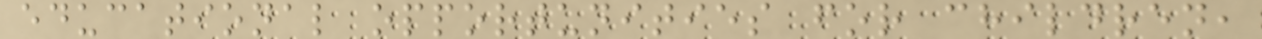educational opportunities for children,
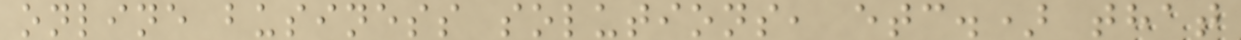online business solutions, etc.) that
